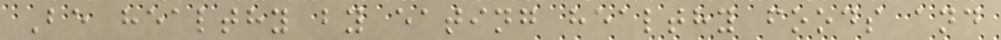Be healthy by eating healthy foods and
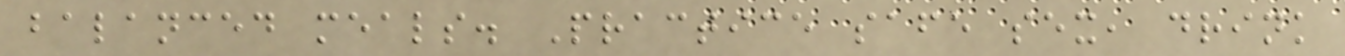balanced meals. Practice safe sex, drink
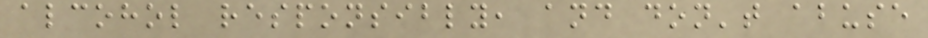alcohol responsibly, and don't abuse
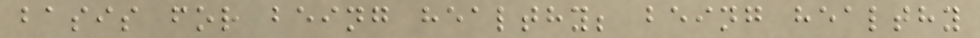basis for being healthy; being healthy
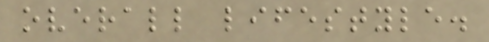overall lifestyle.
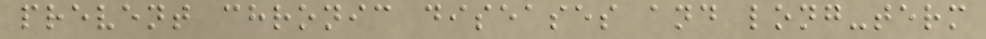prevent chronic diseases and long-term
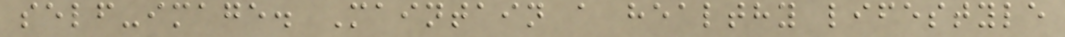self-image. Maintain a healthy lifestyle
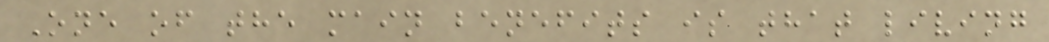One of the main benefits is that living
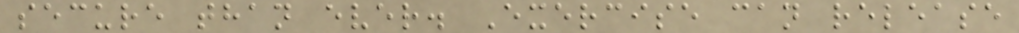secure than ever. Exercise can release
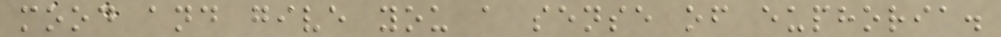mood and give you a sense of euphoria.
